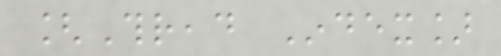[Thread Index]
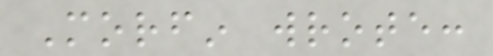Morfin wrote:
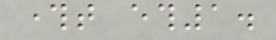throught eth1.
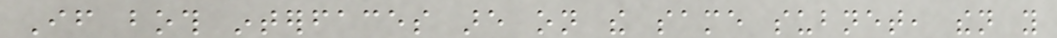If both interfaces are on the same subnet, then you
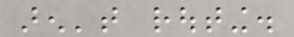aren't routing.
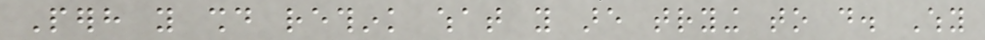Perhaps you should rethink what you are trying to do. Why
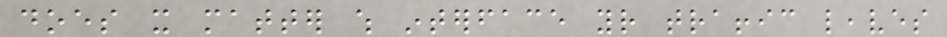does it matter which interface your traffic leaves
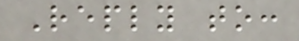Reply to:
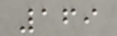169
